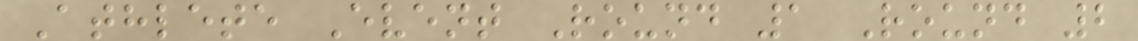Athlete Event Round 1 Round 2
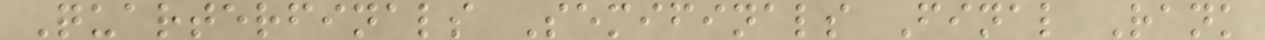Quarterfinals Semifinals Final Rank
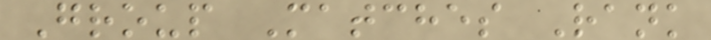Group Matches Rank
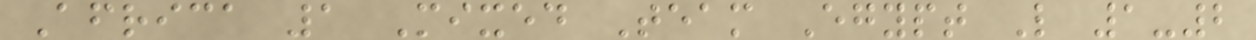Africa 1 Mixed Team Egypt L 1-2
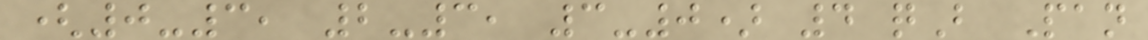(0-3, 2-3, 3-0) 4 qB Pan
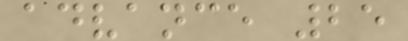advance 25
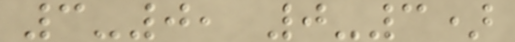3-0, 0-3)
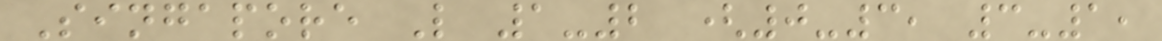Singapore L 1-2 (0-3, 3-1,
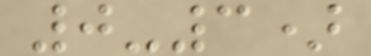0-3)
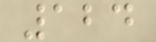124
